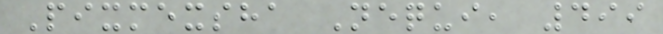Pixmexsha Nequi, 499
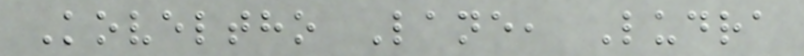Koveltho Lane, Ludra
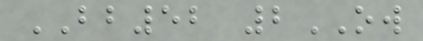BB52 2OW
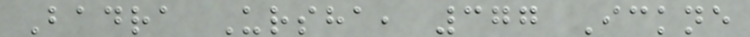Badra Ursha, 377 Ickne
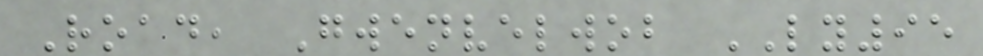Road, Gwenvelwob LY95
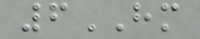6HM
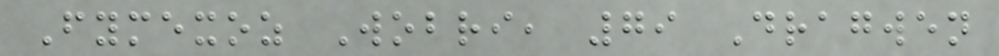Fymexoz Wobri, 79 Dragwen
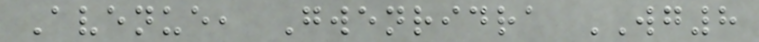Avenue, Gwenridra WG8
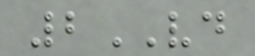2VD
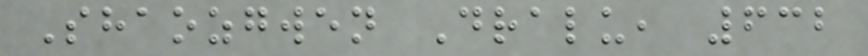Shaozgwen Dralu, 632
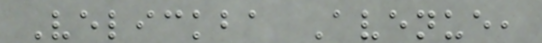Velickba Avenue,
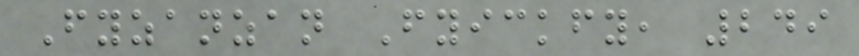Fyzanzan Fyickfy, 249
